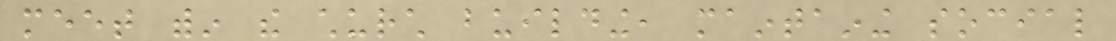meet within the church building, maintaining social
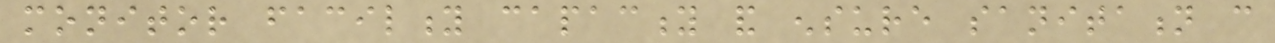monitor facility capacity and ensure sanitation can
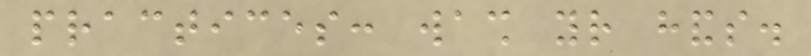practices: wash your hands.
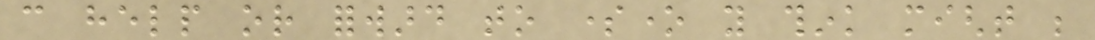can help or forward to someone you think might be
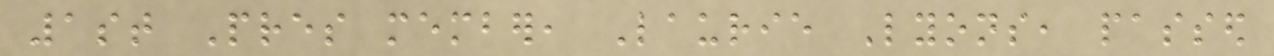1st Pres member, Laurie Lyons, passed
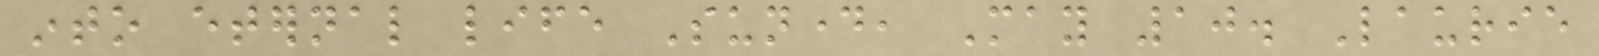into eternal life Sunday, May 10. Laurie
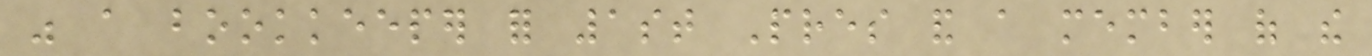was a bookkeeper for 1st Pres and a member of the
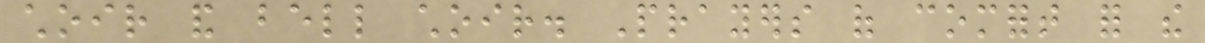choir and bell choir. Prayers of comfort for the
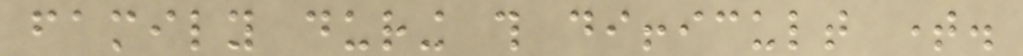family during this difficult time.
